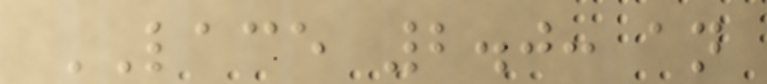LACE 2.0: an
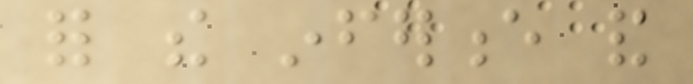for the inference and
